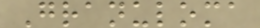Granuloma
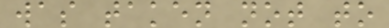was taken not to
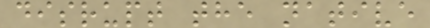disrupt the native
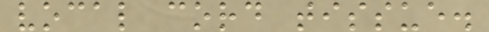vocal cord tissue.
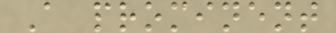A prominent
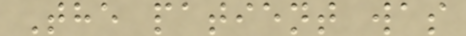The patient was
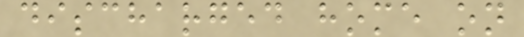discharged home on
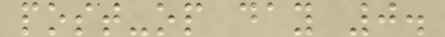post-op day 0.
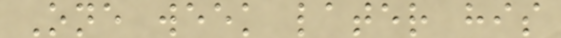One week later his
